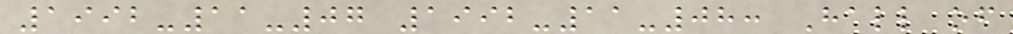1992-11-07 1992-11-08: Hall of
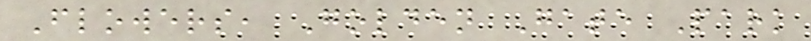Flowers, Golden Gate Park
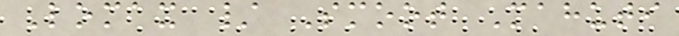Lomax / Smoot Mahuti
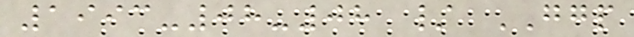1993-08-08 / GGP
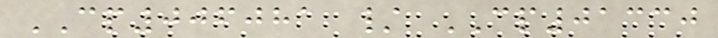CP006081 / CP01330
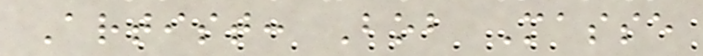Artist: Bob Masse
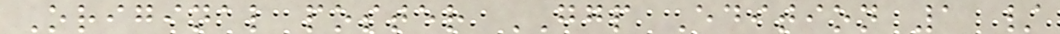Original poster GGP Edition 1 /
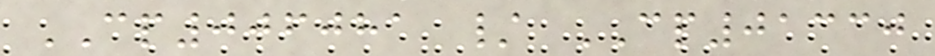CP006081 / CP01330
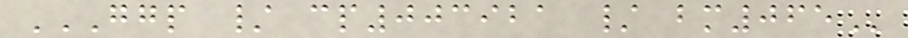GGP / CP003921 / BM065
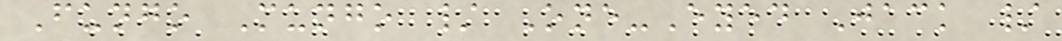Fungo Mungo / One-Eyed Jack /
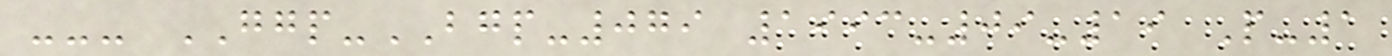--- GGP-BGP-079 1993-09-19 P-1
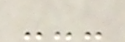---
